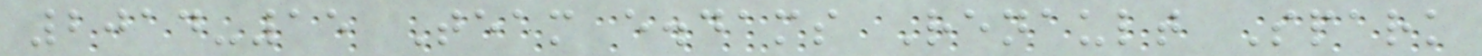2014-15 Team e.dams Renault Spark
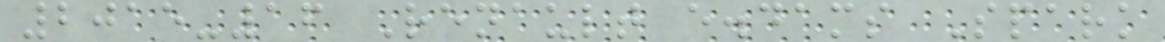2015-16 Renault e.dams Spark
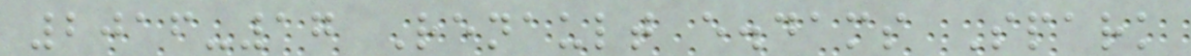2016-17 Renault e.dams Spark
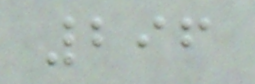296
